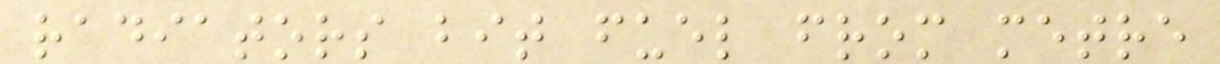radiators bit fuel from metre
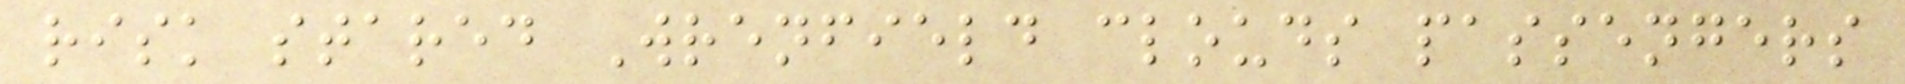risk stared Wrenfield clouds passengers
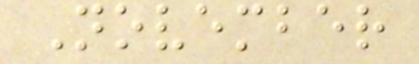November
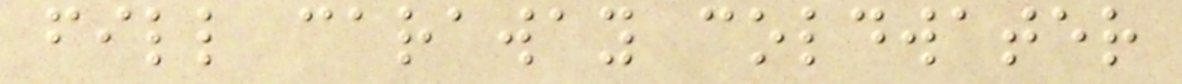fill caraway coldwater
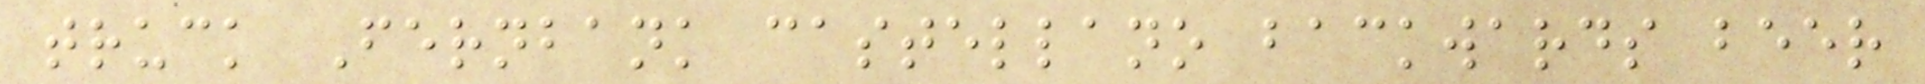truck Fernbank castellano backwards beer
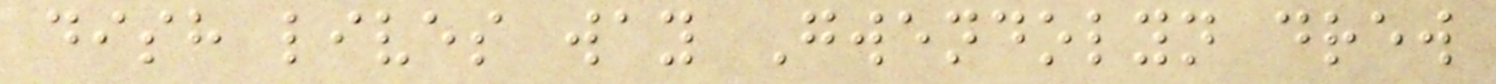dish lives way Gwendolyn drew
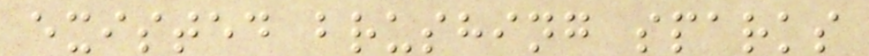existed brushing sparks
